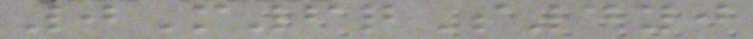0M6qS4yj
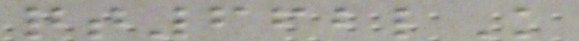qt662lK
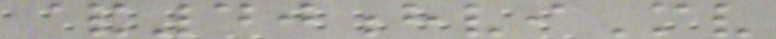&40hviMv
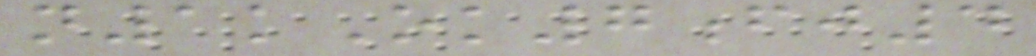n1kOk7fj4
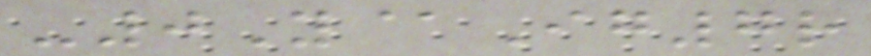-0Y@Ig7r
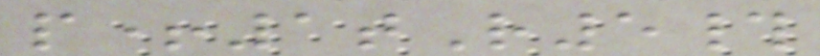p+1tR5#
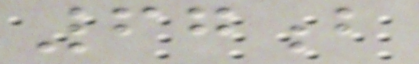67b
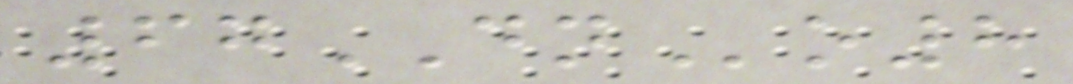67DNo8
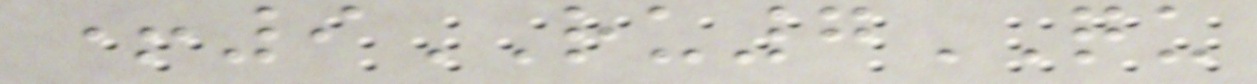+9RU7QU
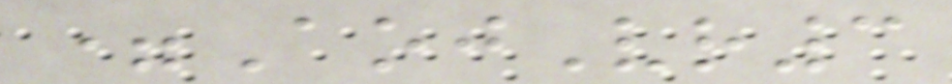=AojVr3
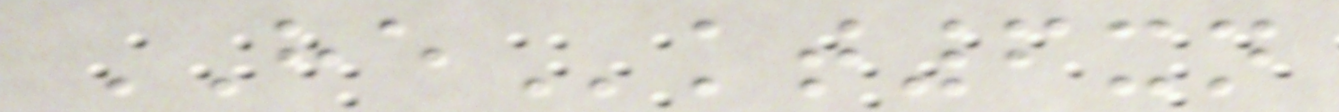HEkt6xn
